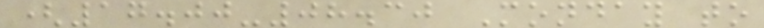(17.00-08.30 Monday to
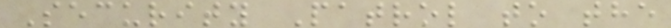Security Patrol to the
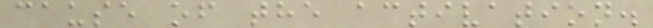cause of the activation.
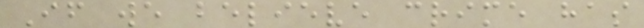If we believe crime has
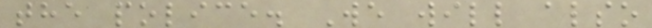the police. We will also
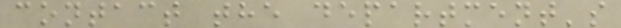contact the department's
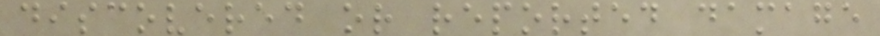discovered or reported damage
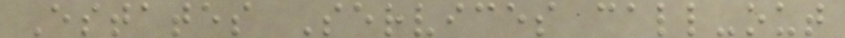Estates Services call-out
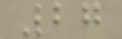27
